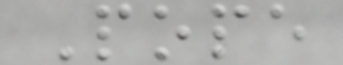Pope
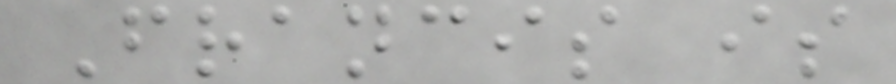Francis is
